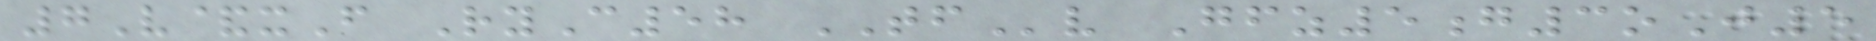7V&xF RyC58 TFv Gfz5g3oJ5
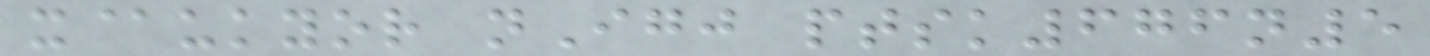x@ukyor nIgj ptsk676n5
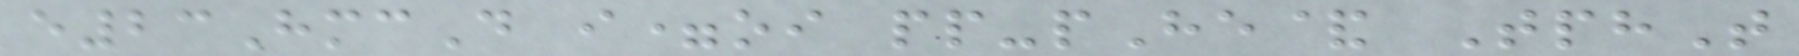e23HmcD i=oi pp-pHe& TphT
